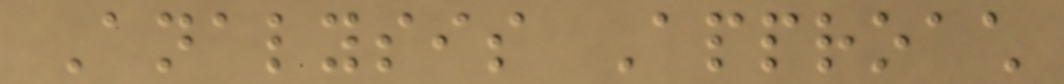Analysis Approach
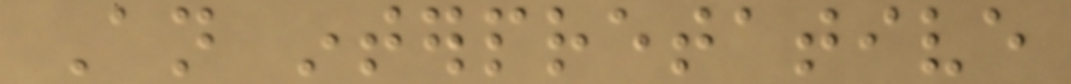An interpretative
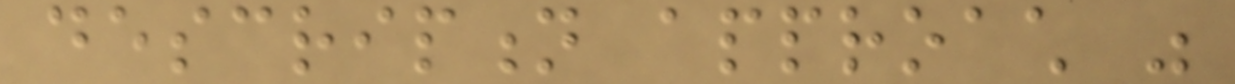description approach was
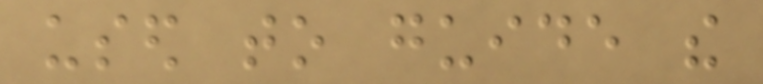used to guide the
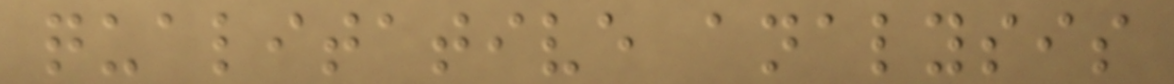qualitative analysis
